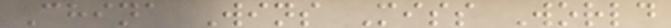China Wins Miss World
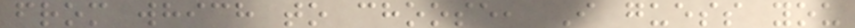from which to choose, I guess you
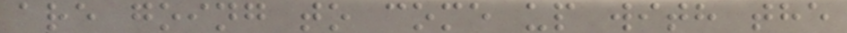are going to come up with the
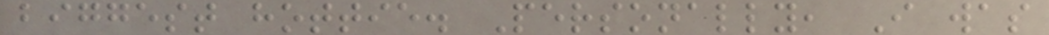biggest hottie. Personally, I was
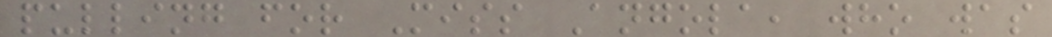pulling for Miss Angola, who was
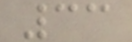33
